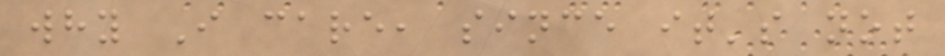why I care, since it's not
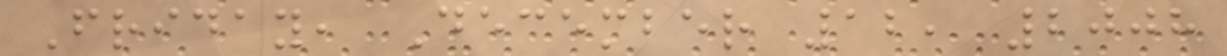Friday, December 12, 2008
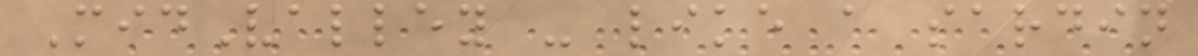MidValley - like a sardin
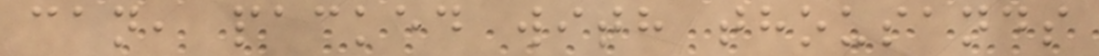can, packed with thousands
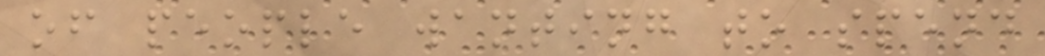of people wanting to spend
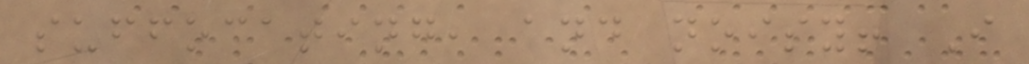suffocating, and noisy! I
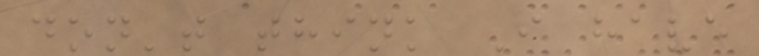don't think I have
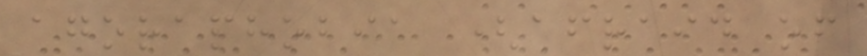agoraphobia (afraid of
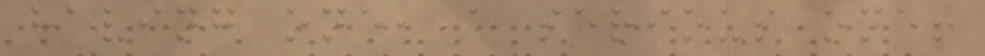having one, a serious one!
